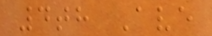4th Ave
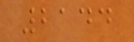2144
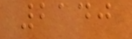2140
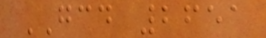GCD 2651
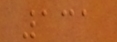131
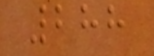288
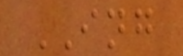ING
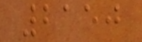2150
